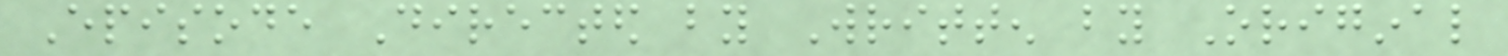Episode Directed by Written by Original
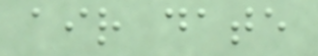air date
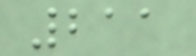211
